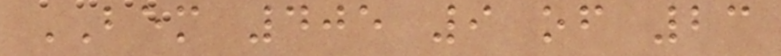BEM 405 9 of 23
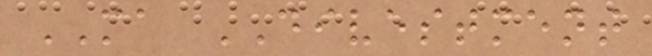MA DIVESTMENT
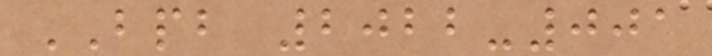BPB 2022-001
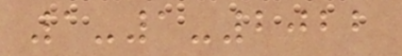1-1-2022
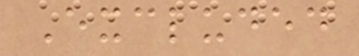Excluded
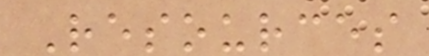Resources
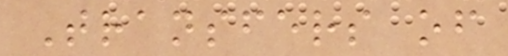Transfers of
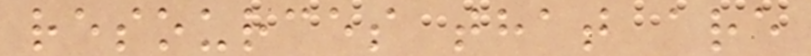resources that are
